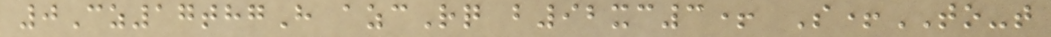0Cz17thgH azcRq b92xc3+ S+TO-t
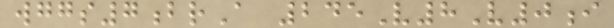wggs7brA 245V8V0i
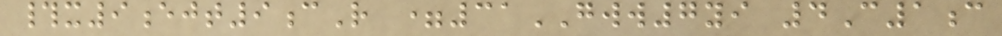#x9ejt9cR =31GWW7yi 4C1c
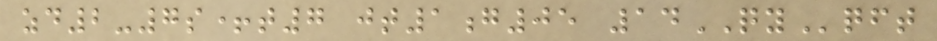zd2-7s+t7 jt1g05 14QYqft
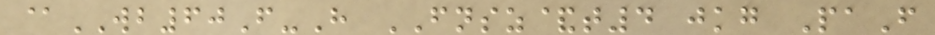@WB60F-H FNSZ&t4 jkg PaF
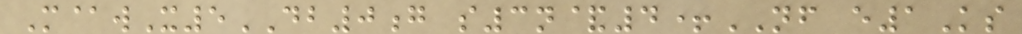M@wX5DB0g s3n&4+NF e1Ks
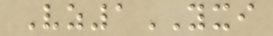Vz1YXI
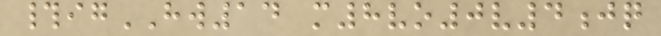#igHW14 m8vo0v4jq
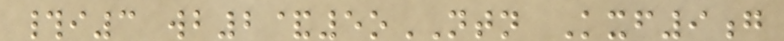#i3 wb2&5oNTN Kxf9g
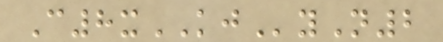C8xKJyN2
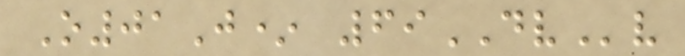O01J* 69DVv
